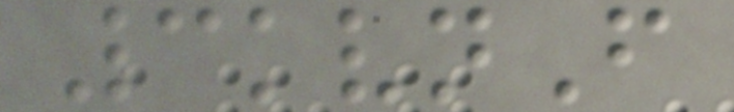3kvnF
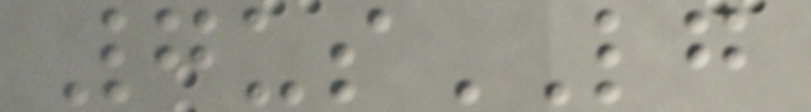7usLG
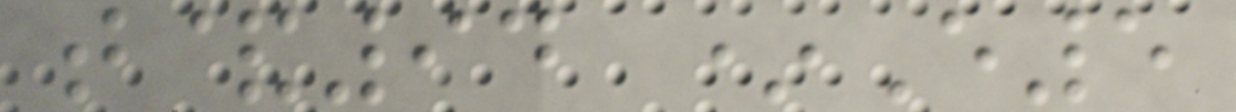t&94 *E5
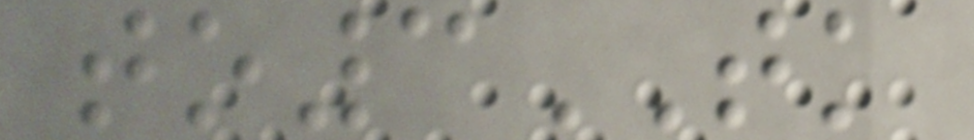to3TK
